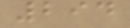294
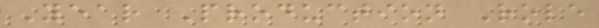Year Production Role
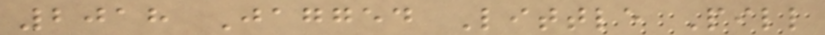2018 Jagged Little Pill
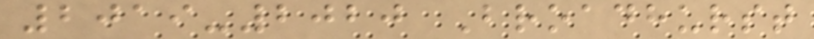2019-2020 Broadhurst
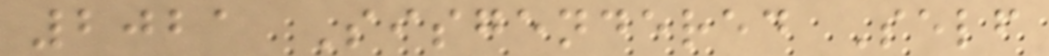2021 Sisgendered Self
